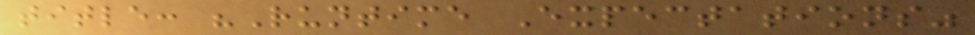title: "Runtime Expectations"
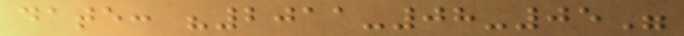date: "2011-08-05"
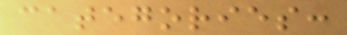categories:
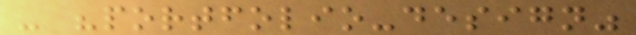- "portfolio-design"
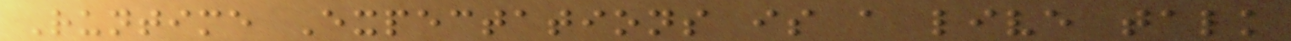Runtime Expectations is a live talk
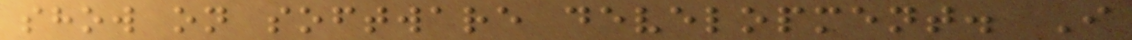show on software development. I
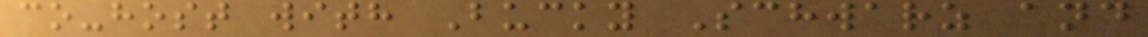co-host with Bucky Schwarz and
